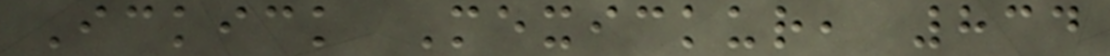Ickick Mexickur, 834
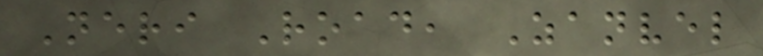Neri Road, Zanvel
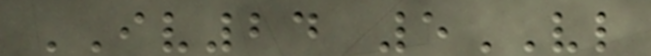IV24 5VL
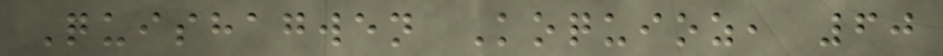Quishagwen Koquioz, 60
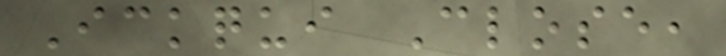Ickqui Close,
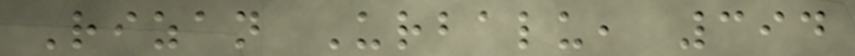Rizan Urbalu, 394
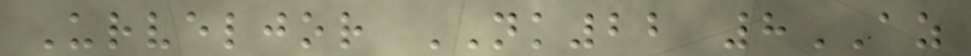Urveljor NK22 8AZ
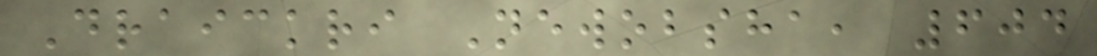Draickri Newobsha, 604
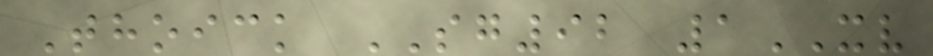Thoick SG92 1XV
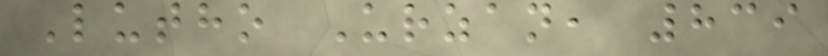Lutho Urzan, 839
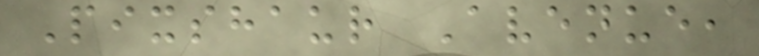Pixshaur Avenue,
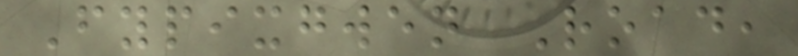Fypixgwen Road,
